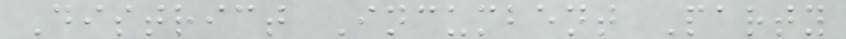District Incumbent Party
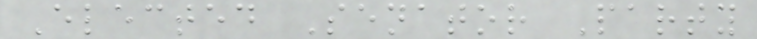Elected Senator Party
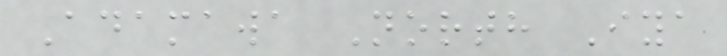Adamawa North Iya
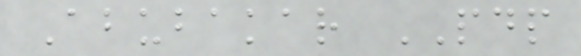Abubakar PDP
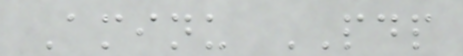Aminu PDP
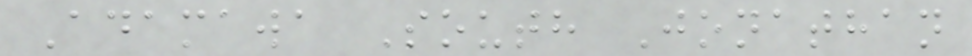Adamawa South Jonathan
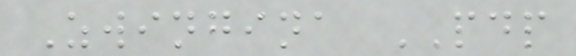Zwingina PDP
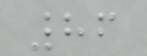86
